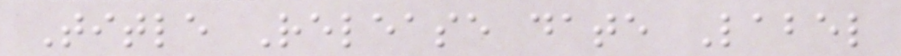Title Release date Label
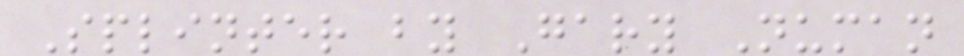Splinter by Gary Numan
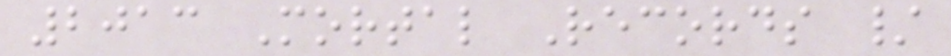2013 Mortal Records /
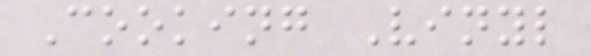Cooking Vinyl
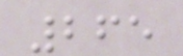265
